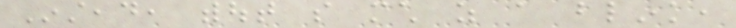Instead, without so much as a blink,
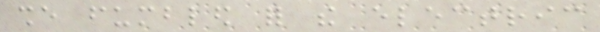she fumbled for the electric
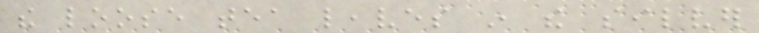the loose tea leaves in the silver
